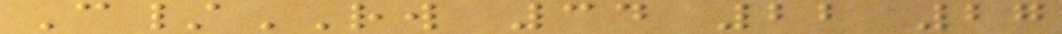C/RW 34 22 27
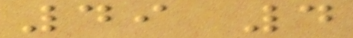49 4
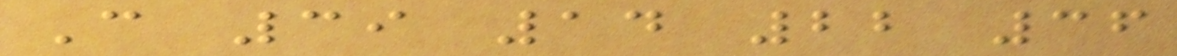C 39 14 22 36
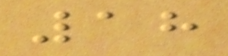18
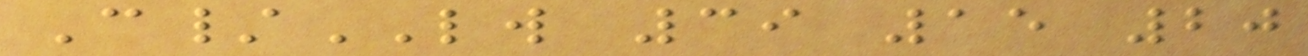C/LW 39 15 20
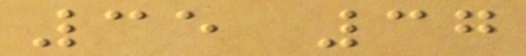35 37
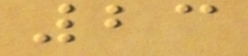23
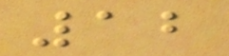12
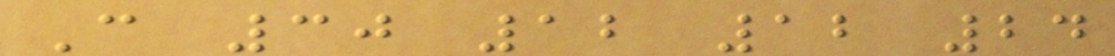C 30 12 12 24
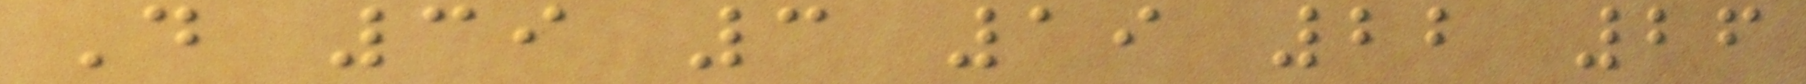D 39 3 19 22 26
